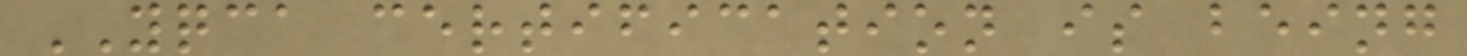YQCA certification is being
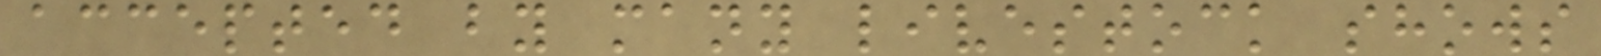accepted by many livestock shows
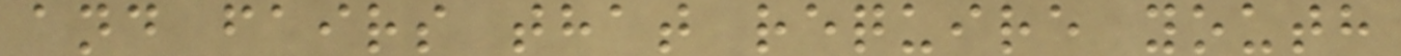and fairs that require youth
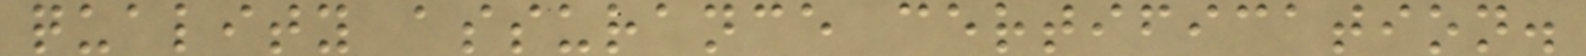quality assurance certification.
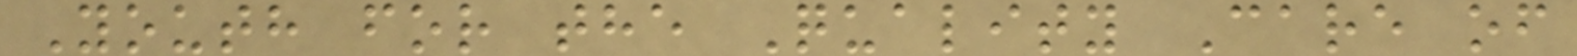Youth for the Quality Care of
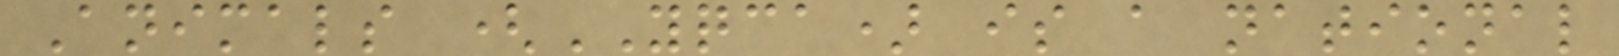Animals (YQCA) is a national
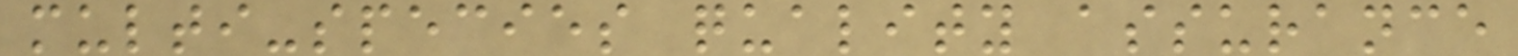multi-species quality assurance
